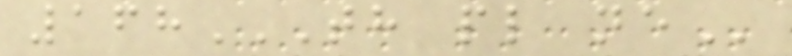168TH PL NE
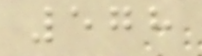578
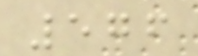576
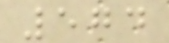574
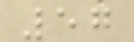57
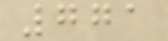771
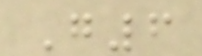G6
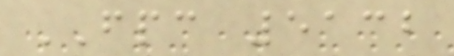FPC 5132
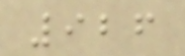926
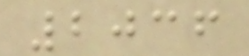2036
